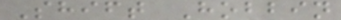Shift Hobbin
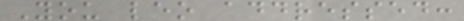You leo addressed:
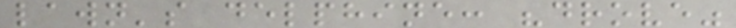lawn's delphine: "drove"
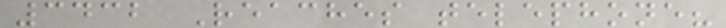3432 Reaches telephone?
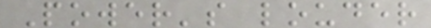Power's louder
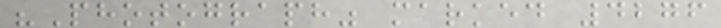"Photograph" marked 4276
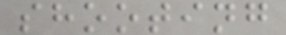shooting
